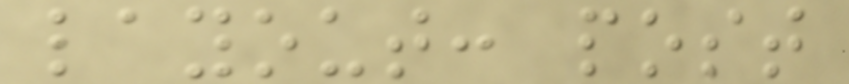layout: post
